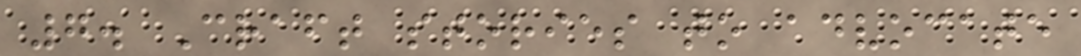7. Craft stories to advocate
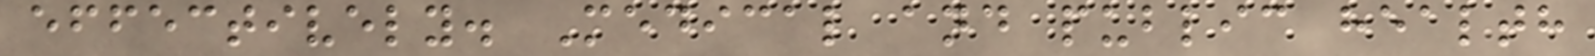effectively. Medical and public health
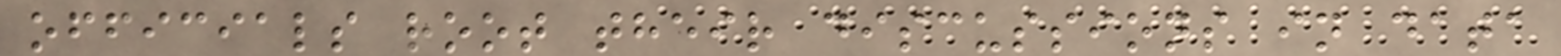officials root their discussions in data
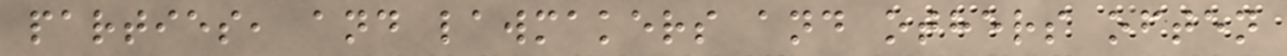parties, and lawmakers and others often
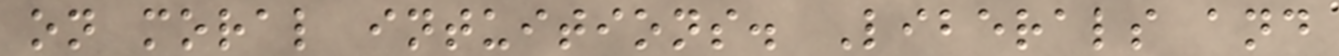on moral intuitions. Liberals and
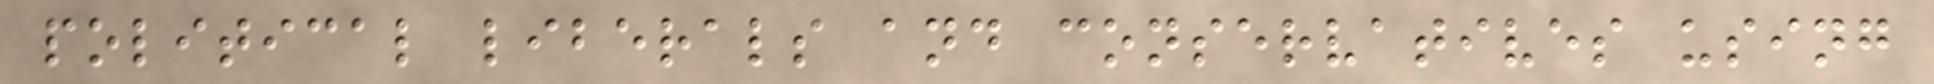political liberals and conservatives using
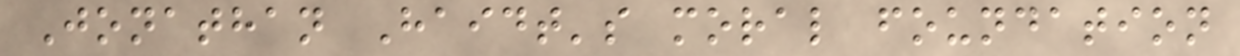Jonathan Haidt's moral foundation
